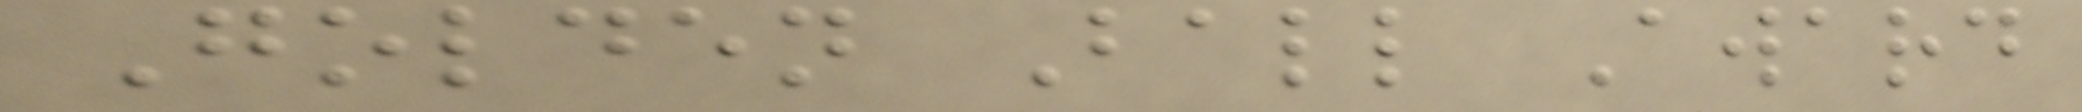Golden Ball Award
